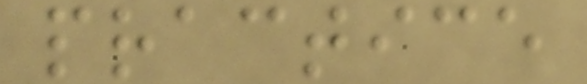practice
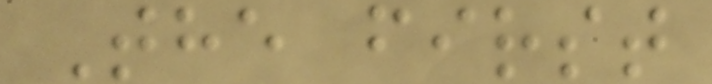The first
